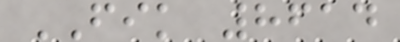FIK 8614
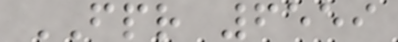FPR 6559
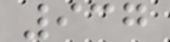937
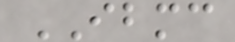IBMC
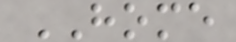HOME
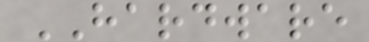HARDWARE
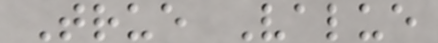True Value
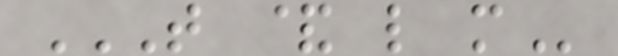T & L M
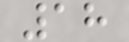18
